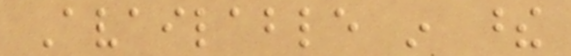Available in these
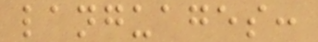languages:
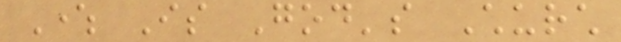Where Is God's Church
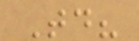Today?
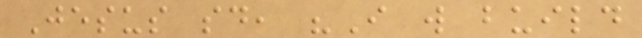Jesus said, "I will build
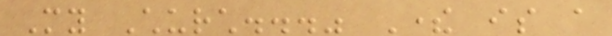My Church..." There is a
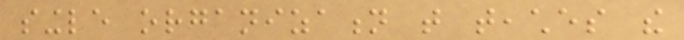single organization that teaches the
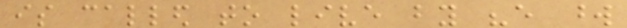is called to live by "every word
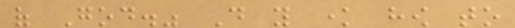of God." Do you know how to
